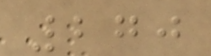270
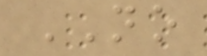NO
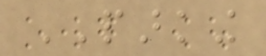PARKING
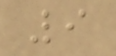9
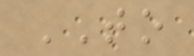TO
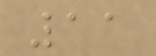11
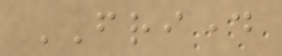FRIDAY
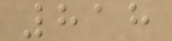818
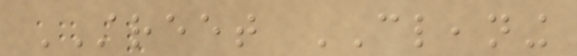STREET CLEANING
